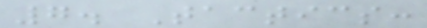7. Tactics:
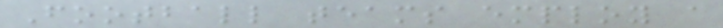Football teams employ a
